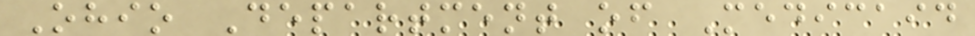Ohio Department of Medicaid
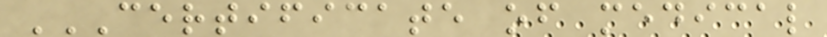CERTIFICATE OF MEDICAL
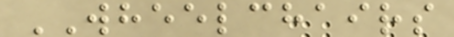WHEELCHAIRS
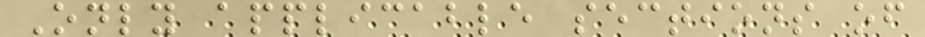Only applicable sections of
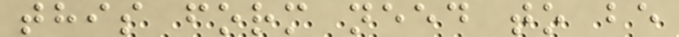this form need to be
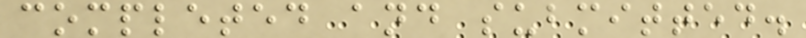completed and submitted.
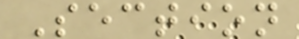Section
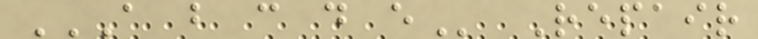A B C D E Repair
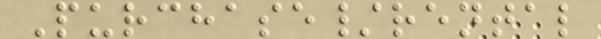Purchase/rental
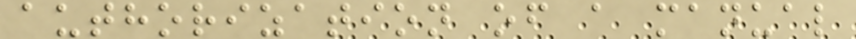authorization of a manual
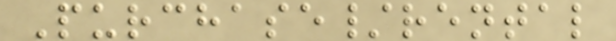Purchase/rental
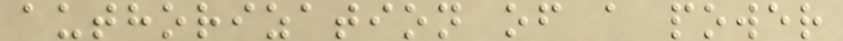authorization of a power
